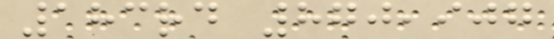183rd 870,907
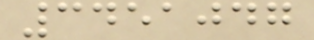3451047
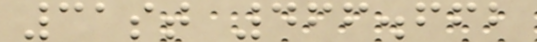31st 466.662
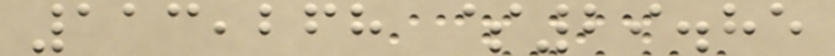113,268 $29.85
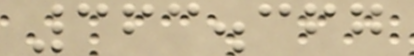363.367
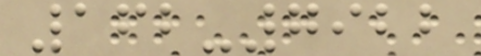162-7922
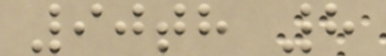90th 8
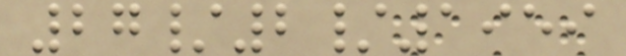27/2/1959
